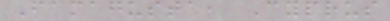Famagusta, Cyprus
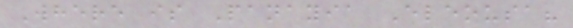Where is Panayia Eleousa?
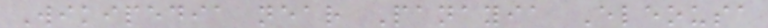Wikipedia near Panayia Eleousa
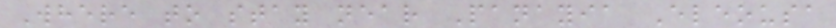Where to stay near Panayia Eleousa
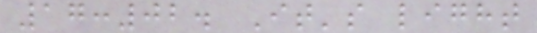17:02. It's light
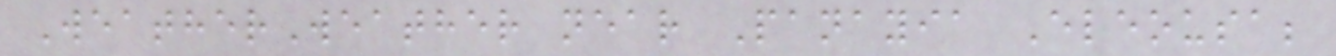WeatherWeather near Panayia Eleousa;
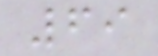69
